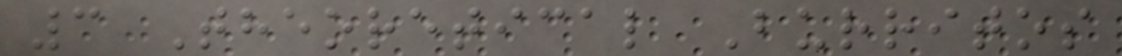3 Theoretical Burritos
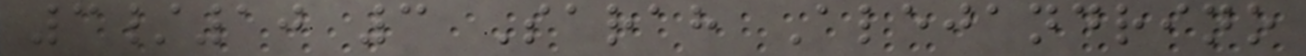3/10 3 Sarah Alejandrino
